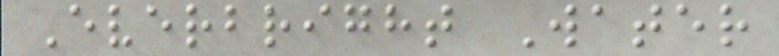Everbright Water
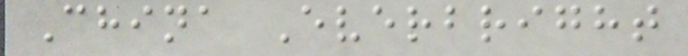China Everbright
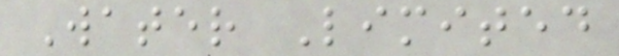Water Limited
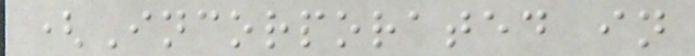(Incorporated in
